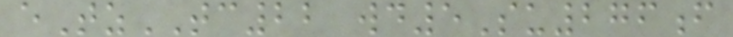eTzTC22 wd5Su276f
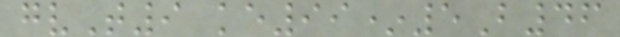gvT9 ke99*5B46
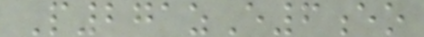P271zE6eo
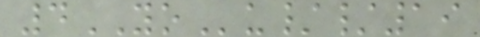4YOu//19
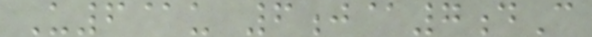U6@u 6j@7dC
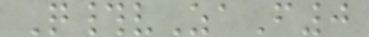Q#vZaF0
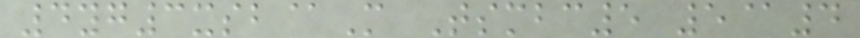4yg3xsb@M Tsmbc5 5@4
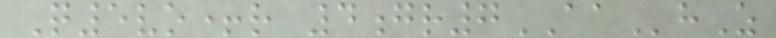Q5vo+r 4gr7AAhZ
